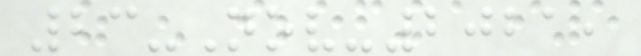23-Nov-2021,
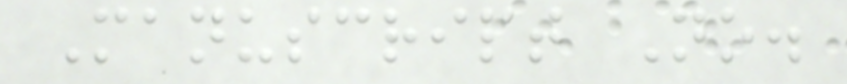Manuscript No.
